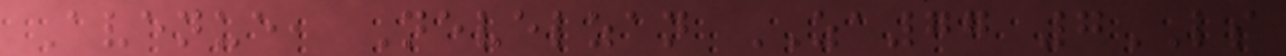Avenue, Nevelzan ZA77 7LS
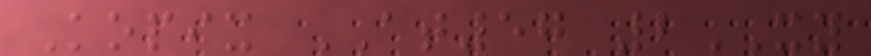Kopix AT57 2XY
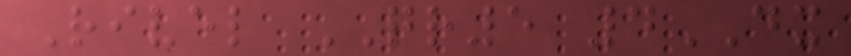Rivel QR5 4DX
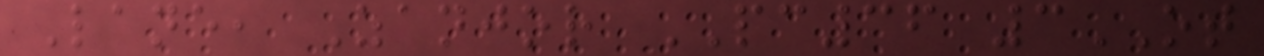Lane, Zanjor PC36 3OT
